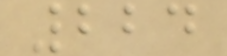224
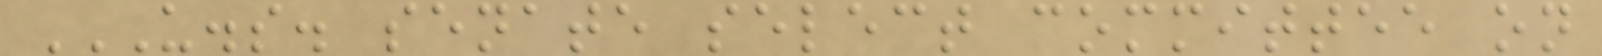U.S. SENATE SELECT COMMITTEE ON
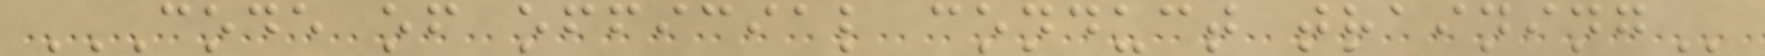CODE OF OFFICIAL CONDUCT TRAINING
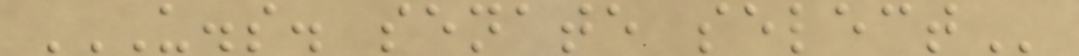U.S. SENATE SELECT
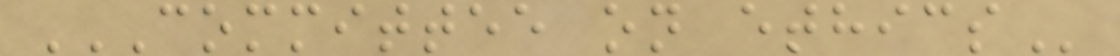COMMITTEE ON ETHICS
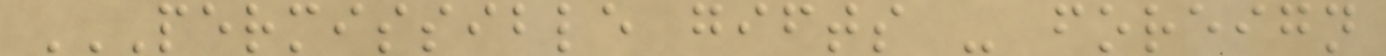PERMISSIBLE GIFTS - FOREIGN
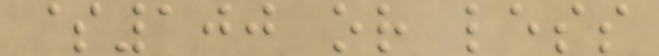$100 or less
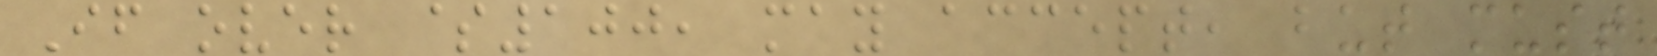If over $100, may accept, but must
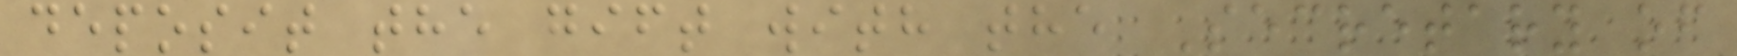deposit the gift with the Secretary of
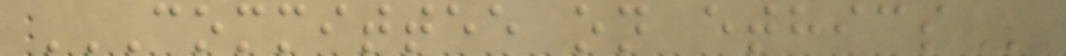COMMITTEE ON ETHICS
